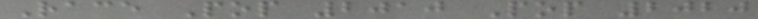Race Pop 2010 Pop 2020
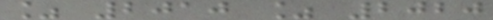% 2010 % 2020
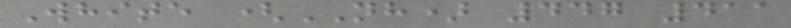White (NH) 447 411
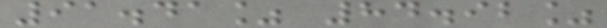91.41% 84.92%
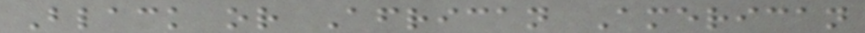Black or African American
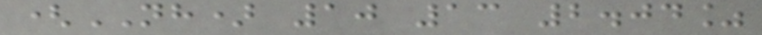(NH) 10 13 2.04%
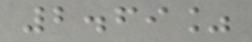2.69%
